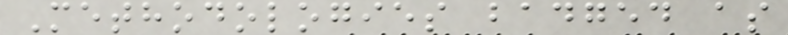Methodologies badged as
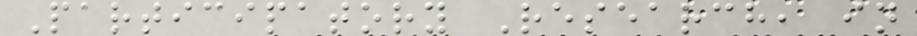Participatory Research, in
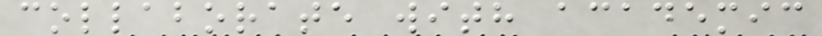collaborate with academic
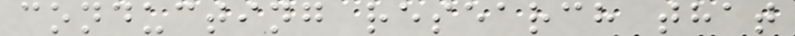conducting research that
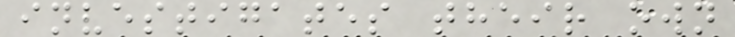investigates their own
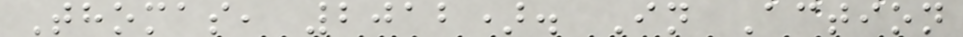Thomas, 2012). In Action
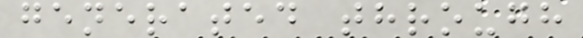generated through
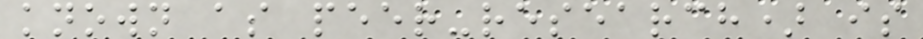known as peer-research) is
